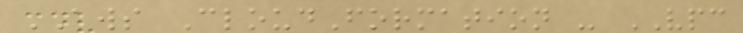AWS CloudFormation - VPC
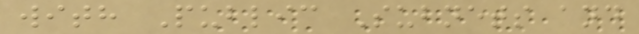with Public Subnets and
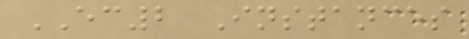EC2 Instances
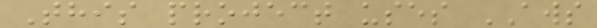This project uses AWS
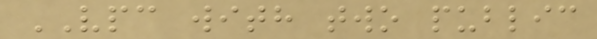VPC with two public
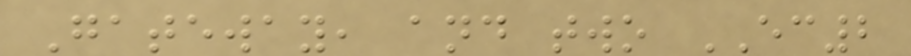Gateway, and two EC2
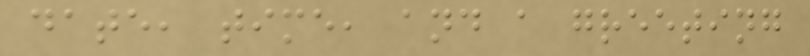date, time, and a greeting
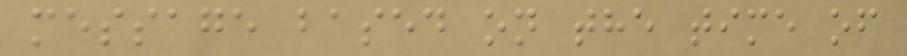message based on the time of
